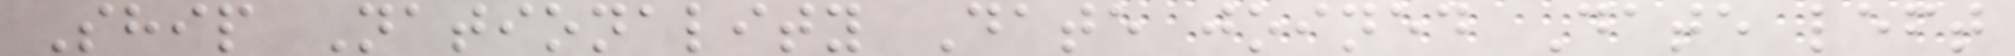Ship Nationality Date joined Date left
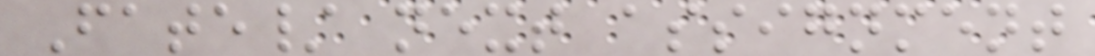Fate/ next assignment
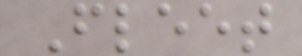Fleet
